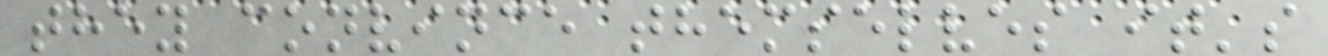they convince themselves it's
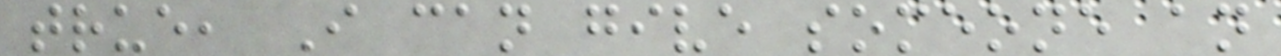true, I can give someone an
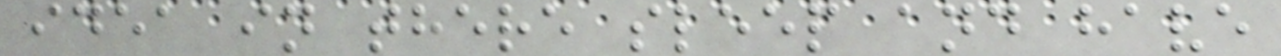idea in there sleep and have
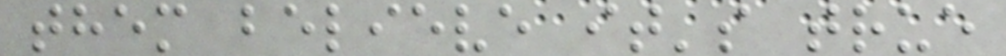them believe it's true
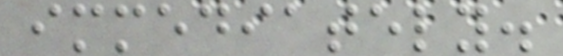immediately.
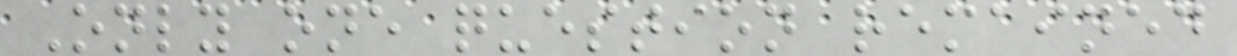Only one question remained
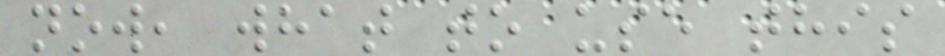now, what to use this
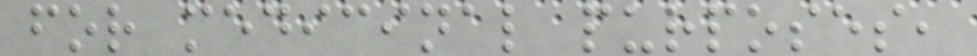for medicinal purposes,
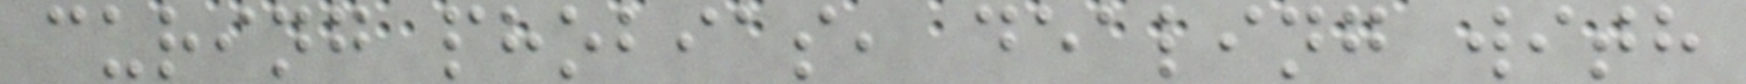curing phobias, dealing with
